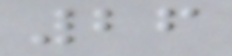26
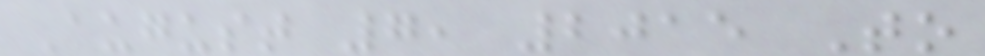August 7, 2015 To
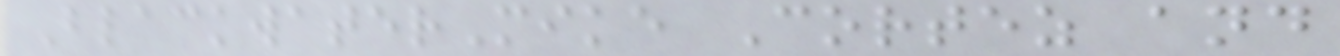BlackwaterMike Cortez and
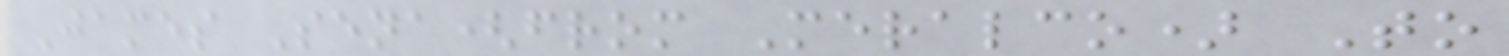James Sena(from Meralco) To
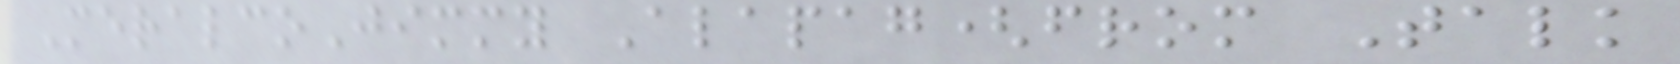MeralcoJimmy Alapag(from Talk
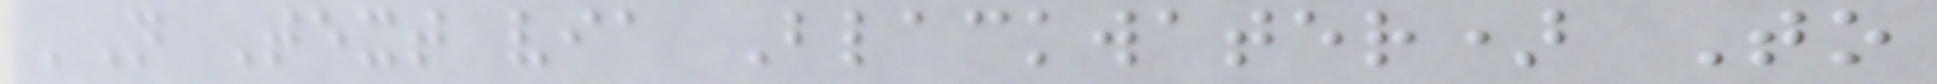'N Text via Blackwater) To
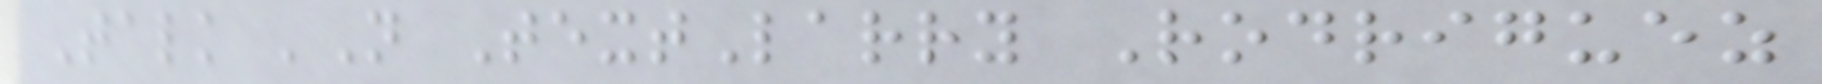Talk 'N TextLarry Rodriguez
